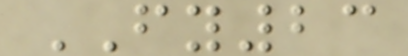FY23
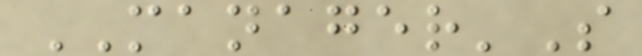MANAGER'S
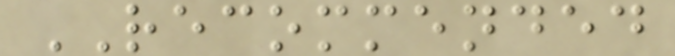RECOMMENDED
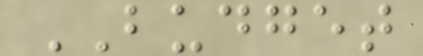BUDGET
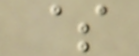$
